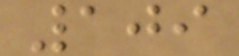109
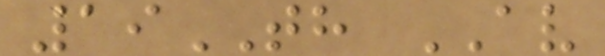19TH AV
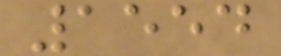1554
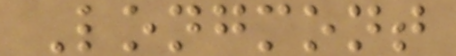Longmont
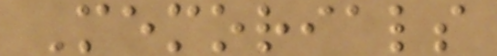Memorials
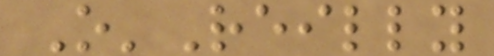O'Reilly
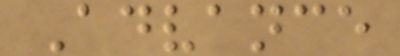Advance
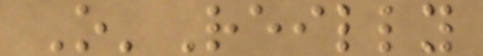O'Reilly
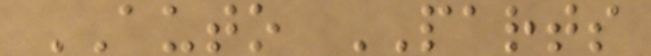AUTO PARTS
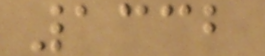1332
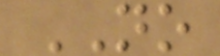NO
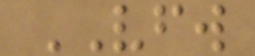VFW
